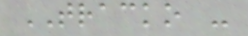TRACKO -
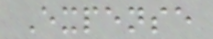Expense
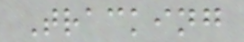Tracking
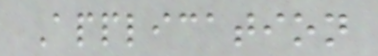Application
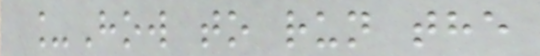_How to run the
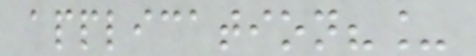application?_
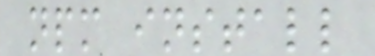npm install
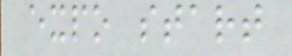expo start
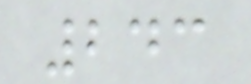243
